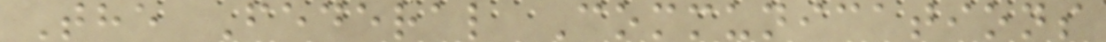The Federal Communications
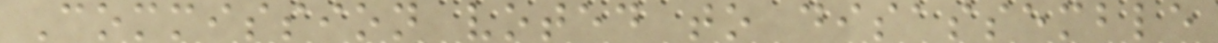Commission voted to disassemble
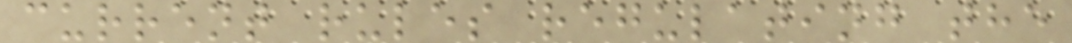current rules regulating the
